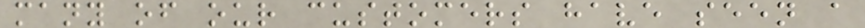many of our customers have seen a
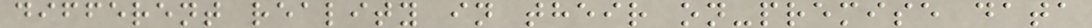different reality in their on-premise data
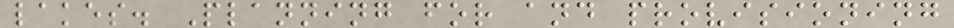lakes. Planning for and provisioning
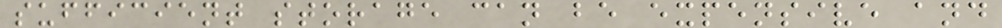sufficient storage can be expensive and
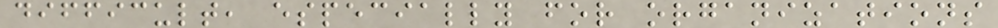difficult, especially for organizations
